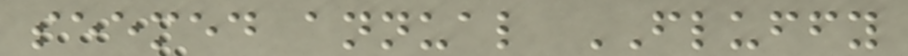seemed annual FLUFFY
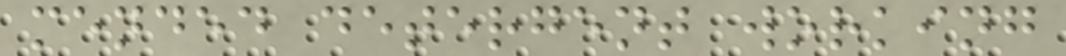mended detergent working
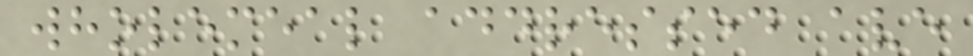wholemeal addressed ave
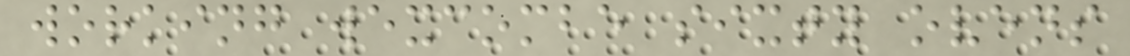working wexcombe sixty ovens
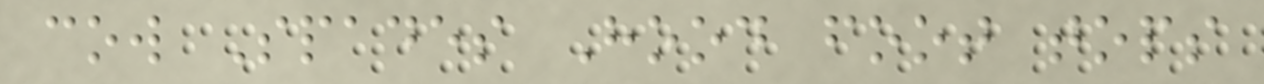cow Spades Hood foot tops
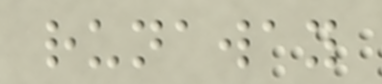runaway
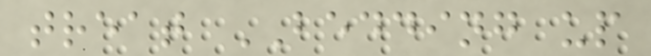treat BEDDING up
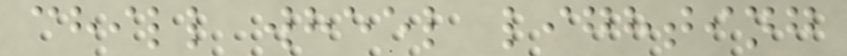chill wheel lighting
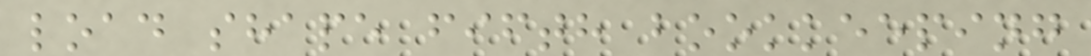load shape fifth bookkeeping
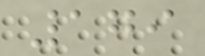179
